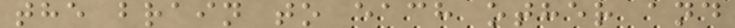the brain to each other and
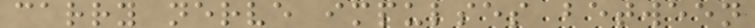carry nerve impulses between
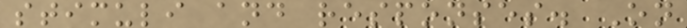stimuli and responses. On
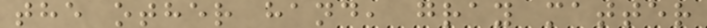the other hand, gray matter
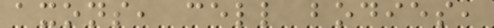axons, cell bodies,
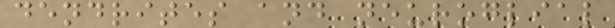dendrites and neuroglial
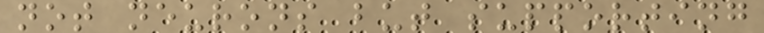not neurons but supporting
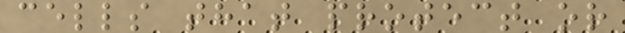cells that protect or
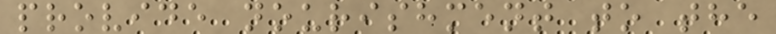provide nourishment to the
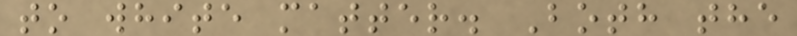to white matter. Both the
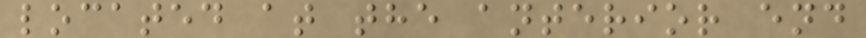located at the anterior end
